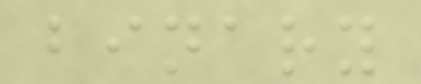binary
